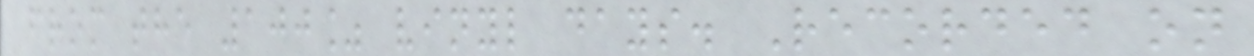from the 100% vinyl days. Recorded on
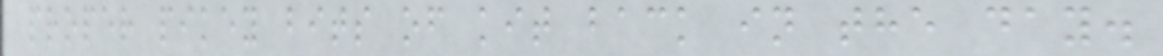proper pikey bits of kit back in the day.
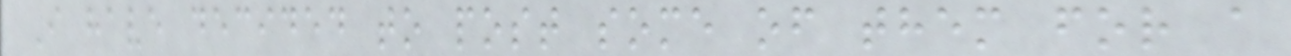I have decided to post some of them for a
